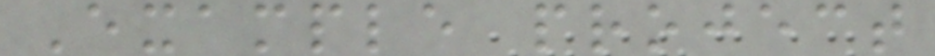Example project
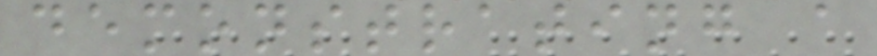demonstrating a
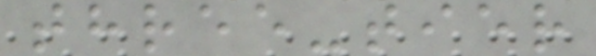three-tier
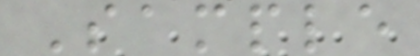Sample
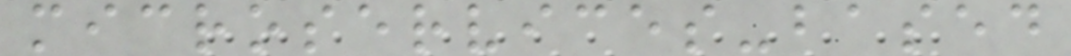microservices-based
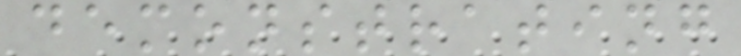demonstrating
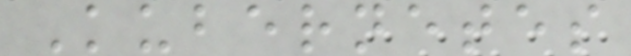Kubernetes
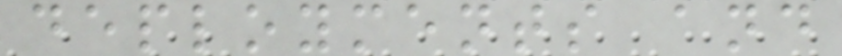deployments and
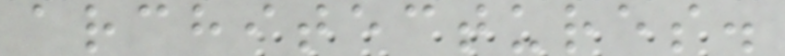architectures.
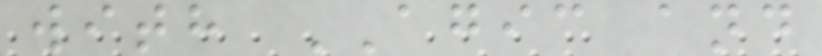with AGIC and
